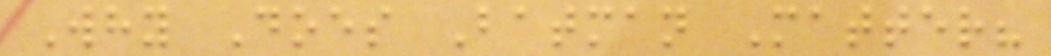Why Does Batman Matter?
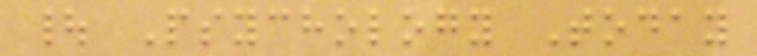| Psychology Today
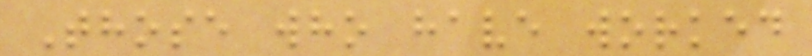Those who have worked
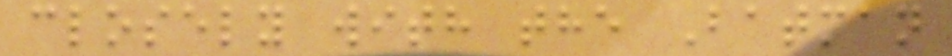closely with the Batman
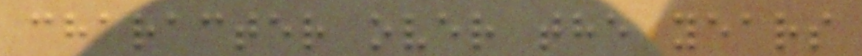character over the years
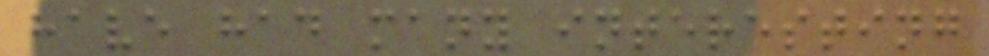have had many interesting
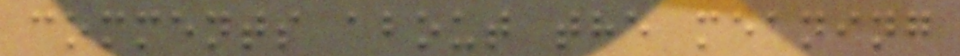comments about the meaning
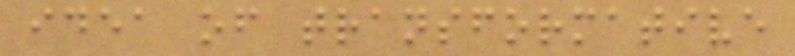idea of transformative
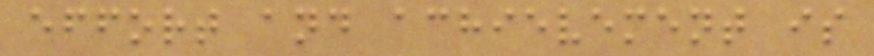effort and achievement is
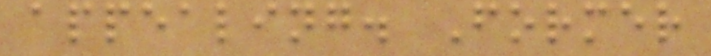appealing. Former
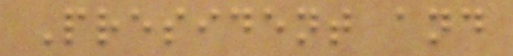President and
